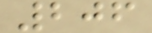206
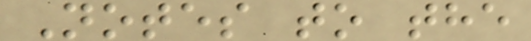Notes to the
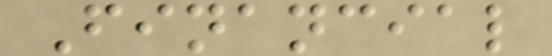Financial
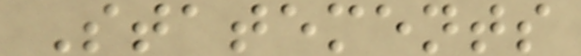Statements
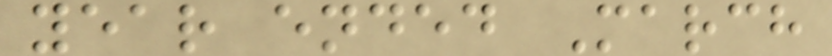year ended March
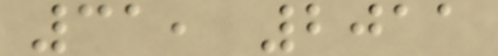31, 2011
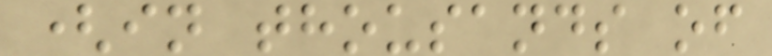(in thousands of
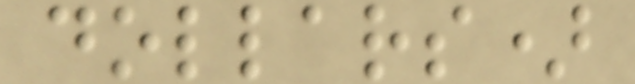dollars)
